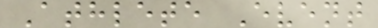Athlete Event
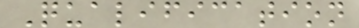Qualification
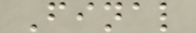Final
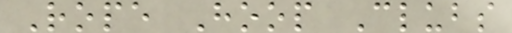Rope Hoop Clubs
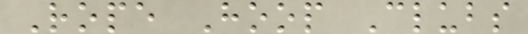Rope Hoop Clubs
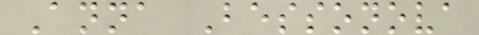Anna Bessonova
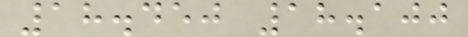18.450 18.100
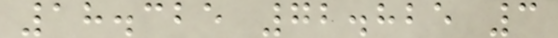18.325 72.825 3
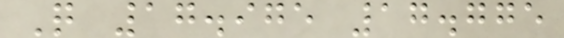Q 17.975 17.775
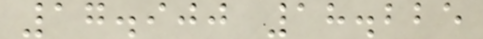17.900 18.225
